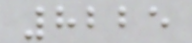8225
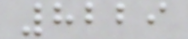8229
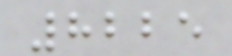8225
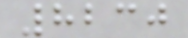8230
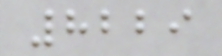8229
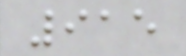915
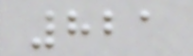821
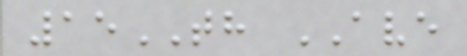15TH AVE
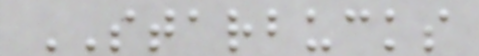STARBUCKS
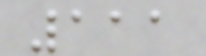111
